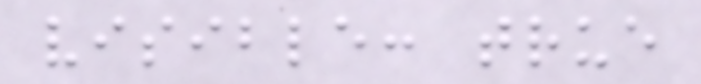visible: true
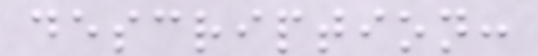description:
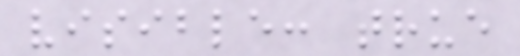visible: true
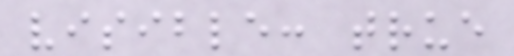visible: true
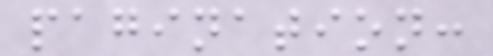pagination:
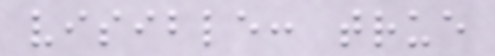visible: true
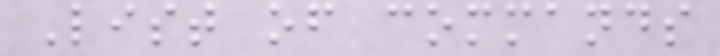List of commands
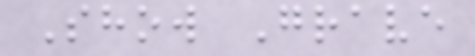Show Grave
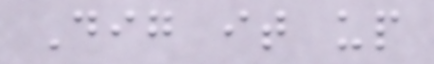Dig it up
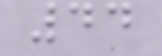44
